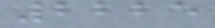2225
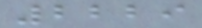2229
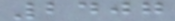2407
